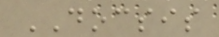DOCSIS
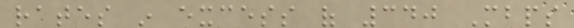rates in excess of 340 Mbps
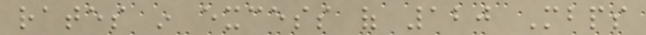rates in excess of 120 Mbps
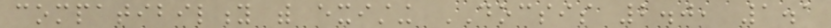compatibility with existing DOCSIS 2.0, 1.1
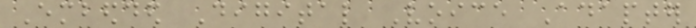Embedded Digital Voice Adapter
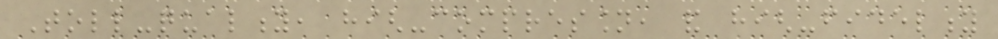Toll-quality, high-compression, and high-fidelity
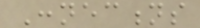Connections
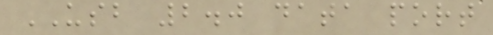USB 2.0 data port
